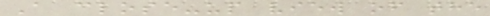A close-up view of the
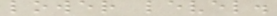lower level.
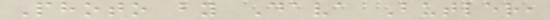Photo by Dava Butler,
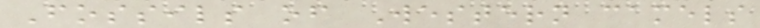Fossils of Western camels
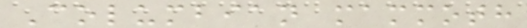Columbian mammoth
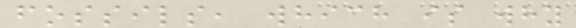fossils, which is why
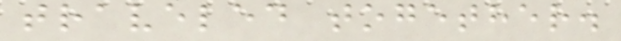traveled together.
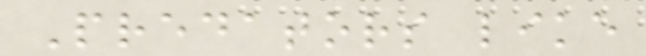Predators like
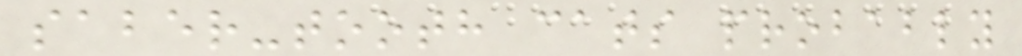saber-tooth cats probably
